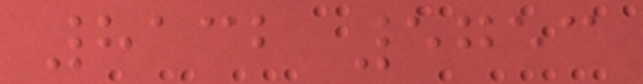8132 5753
